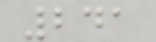241
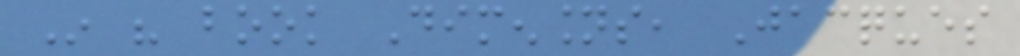In his book Dimensions, Jacques
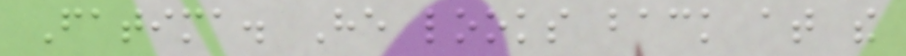Fatima. He looks back at the
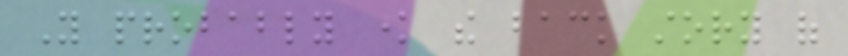You probably know the back story of
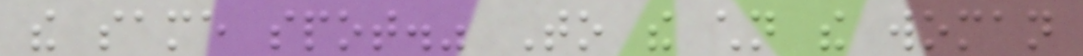the same spot." To the children the woman
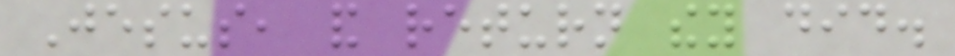Jesus, and return they did.
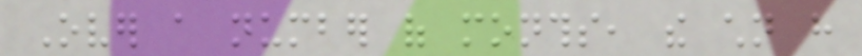Over a number of months, the children have
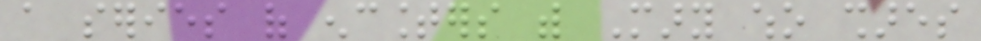a series of encounters with Mary who shares
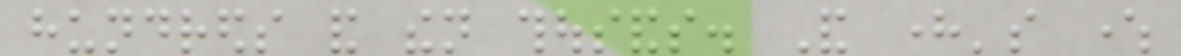hundreds and then thousands. And here's where
